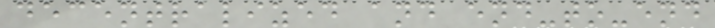decentralized and end-to-end
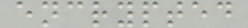encrypted
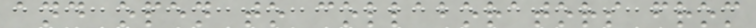and open to collaborators from
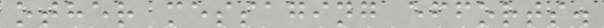other messaging efforts.
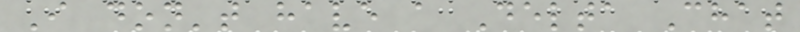I don't have a Delta Chat
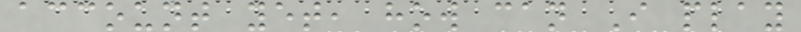account yet, how can I play
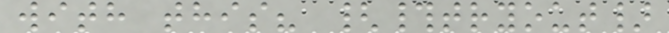with this? {#tryout}
